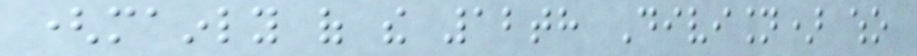(mainly of the 12th Division) who
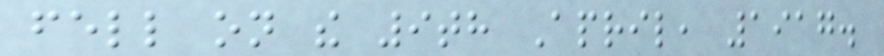fell on the 9th April, 1917.
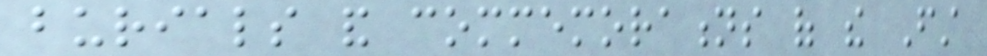burials and commemorations of the First
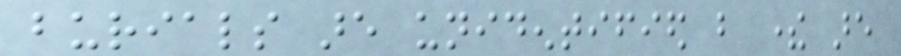burials are unidentified but there are
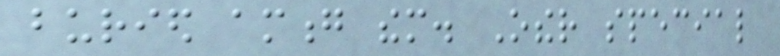buried among them. Other special
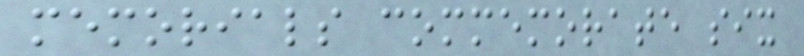memorials commemorate six
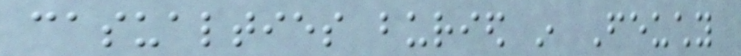casualties buried in Feuchy
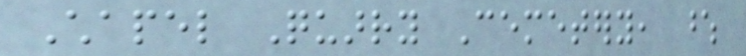Chapel Quarry Cemetery, whose
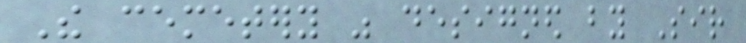The cemetery was designed by Sir
